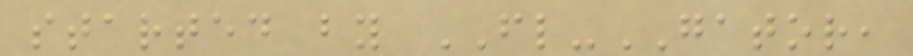started by FL-GATOR,
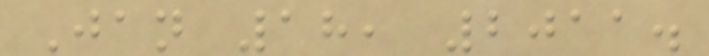Jan 18, 2011.
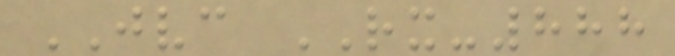JVC RX-888
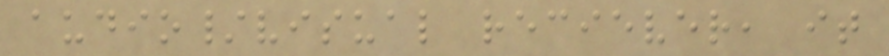audio/visual reciever, it
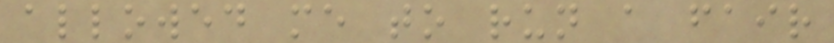allowed me to run a fair
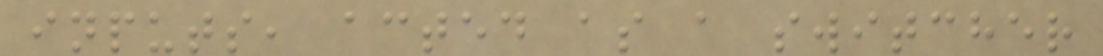inputs, acted as a switcher
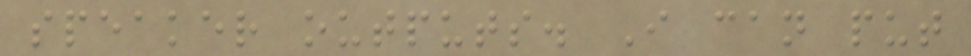speaker outputs. I can put
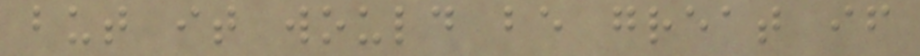but it would be great if
